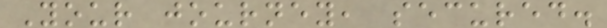Your journey, secured.
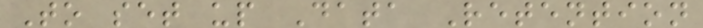To set up Data Retention
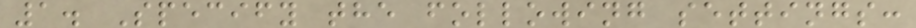1. Specify the following settings:
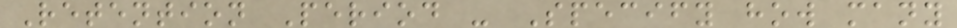Retention Period - Specify how many
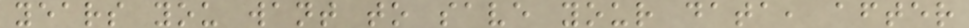years you want to save your data, after
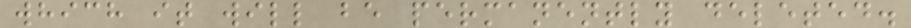which it will be permanently deleted.
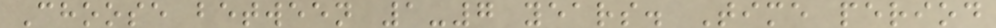Choose between 1-7 years. Time period
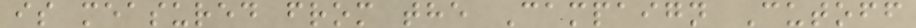is measured from the Campaign Cutoff
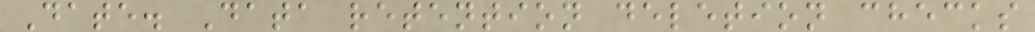Date. Data retention deletion checks
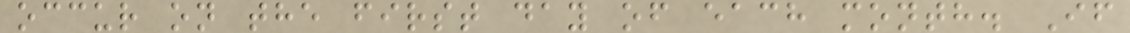occur on the first day of each month. If
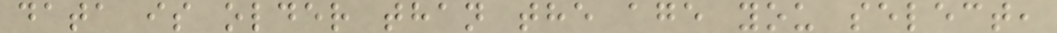data is older than the age you select,
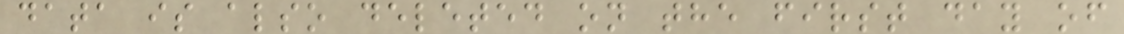data is also deleted on the first day of
